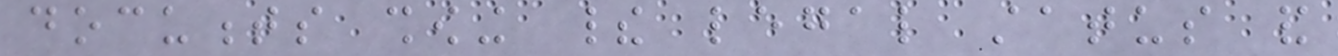documents showing their legal status and
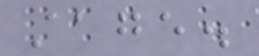stage.
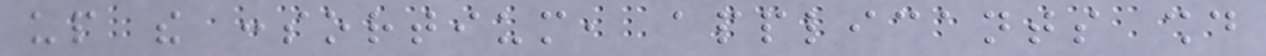up the consortium, applicants should
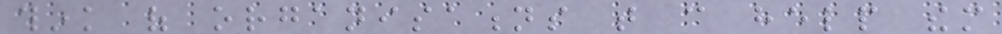think of organisations that can help them
